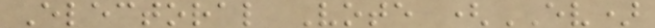Electoral Vote (EV)
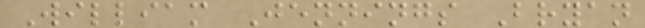William Jennings Bryan
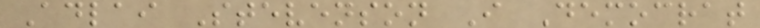Adlai Stevenson I Democrat
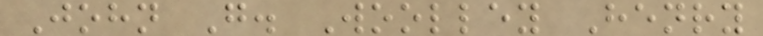John G. Woolley Henry
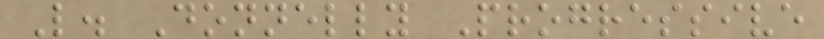L. Donnelly Progressive
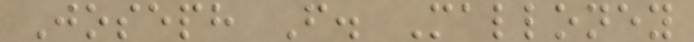Joseph F. Malloney
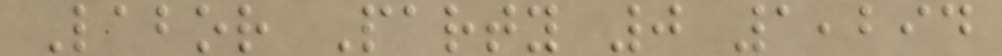Labor Party 0 1,294
